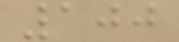100
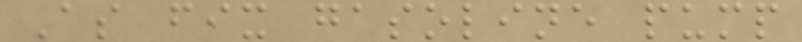As fix gasoline pump
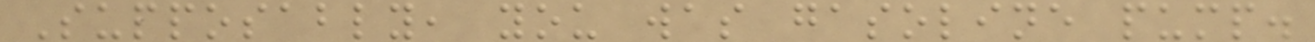Supposably, you was gasoline pump.
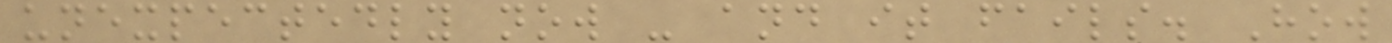unexpectedly now - and it fails. How
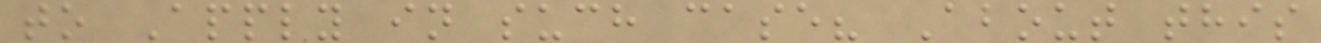to Apply in such case? About this
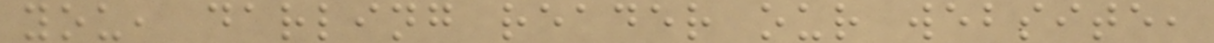you, darling reader our website,
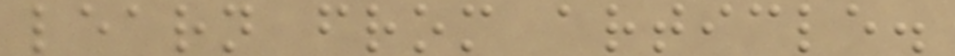learn from article.
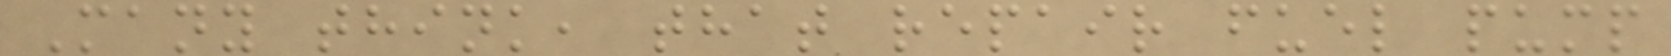Many think, that repair fuel pump
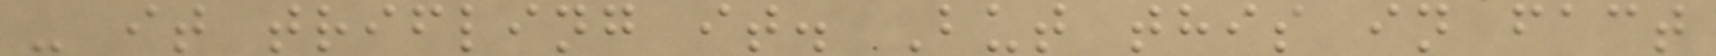- it trifling it. But this in fact
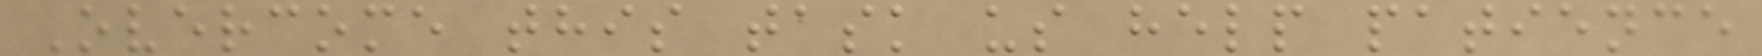Overcome this task us help patience
